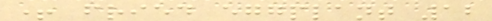+ fried eggplant 12
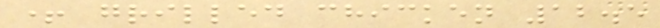+ grilled chicken 12.5
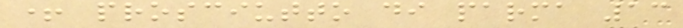+ prosciutto di parma 13
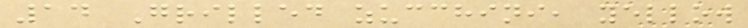14 Grilled zucchini, yellow
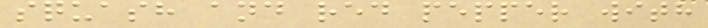squash and red pepper with
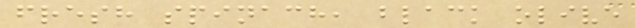fresh spinach, black olive
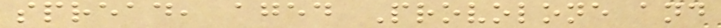spread, aged Provolone and
